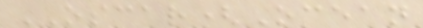OSCAR(Ocean
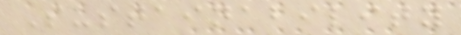Sustainability
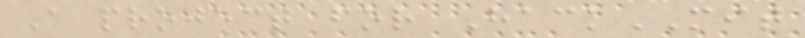A project for HackMIT
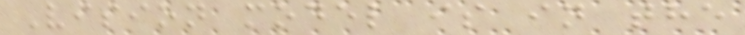Vision model is in the
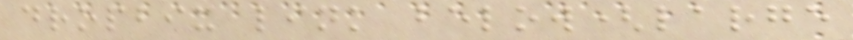dropbix link below(large
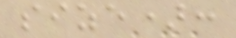size):
